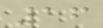16
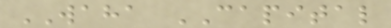WAHA CAPITAL
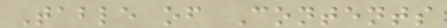Table of Contents
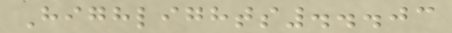Highlights...03
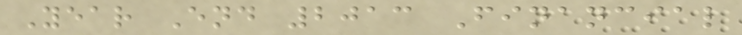Year End 2013 Financial
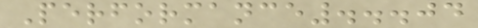Performance...04
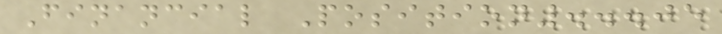Financial Position...05
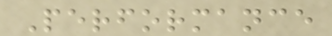Performance
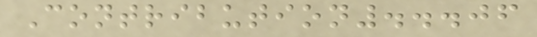Contribution...06
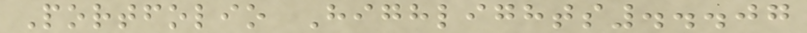Portfolio Highlights...07
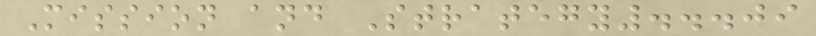Mission and Strategy...09
